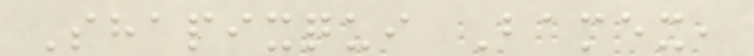Shapixqui Bamex,
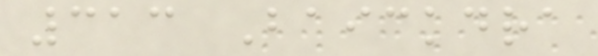313 Baickdra
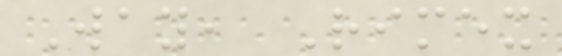Way, Rimex
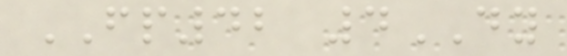FP42 4DY
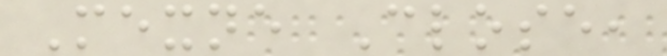Mexne Close,
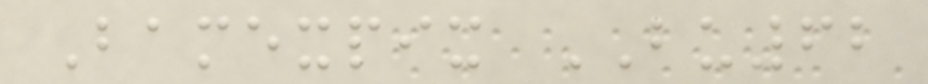Bamexpix BU62
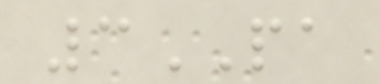3PA
